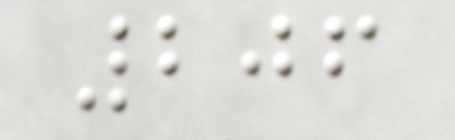206
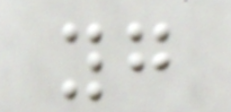yg
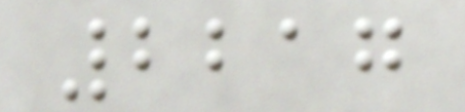2217
